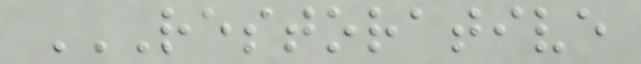RESTORATIVE
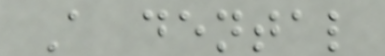A dental
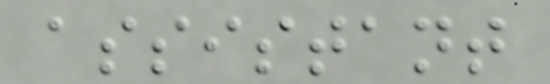assistant
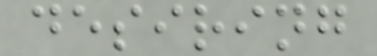desiring
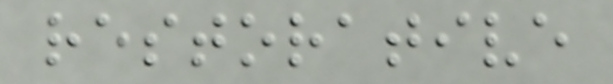restorative
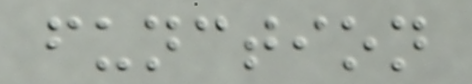function
